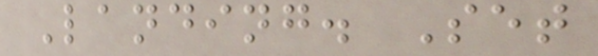Landing. Set
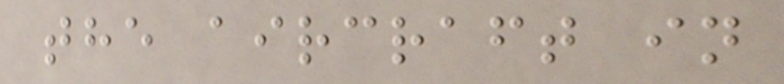the aircraft in
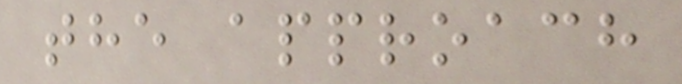the approach
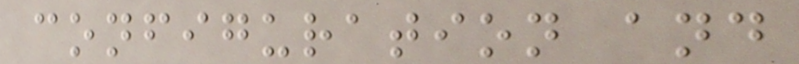configuration and
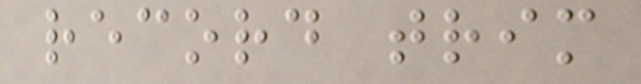record trim
